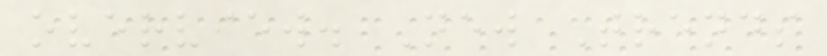overview. New Trends
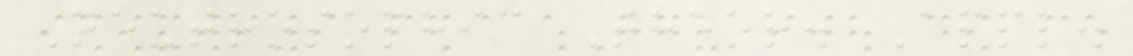Neutrosophic Theor. Appl.
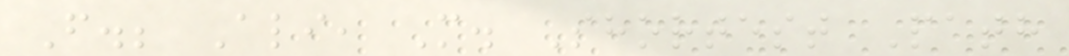F.; Ali, M. Shortest Path
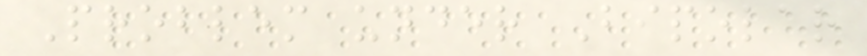Problem under Bipolar
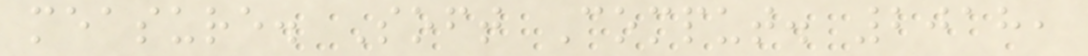measure. Soft Comput. 2018,
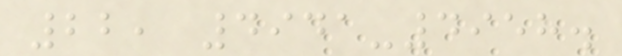22, 4941-4958.
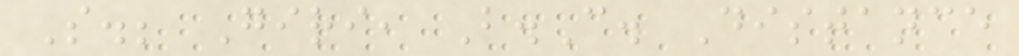S.; Giri, B.C. Distance
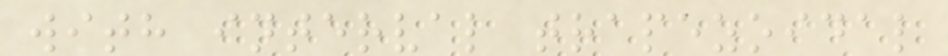with interval trapezoidal
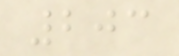203
